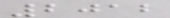2012
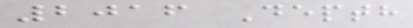2016 Depth
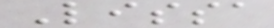Lissa
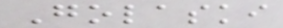Golaski
